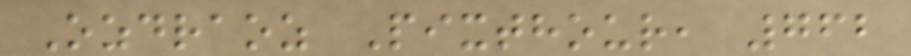Ozdraoz Pixthour, 762
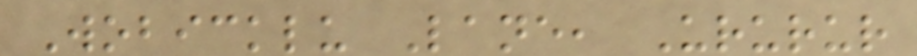Wobicklu Lane, Ururur
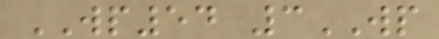WP54 3WP
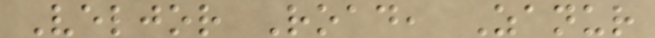Veljor Road, Zanur
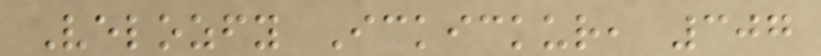Velozfy Ickickur, 307
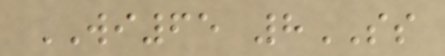WI65 8SS
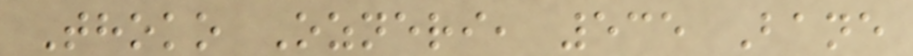Thoko Ozneri, 535 Bane
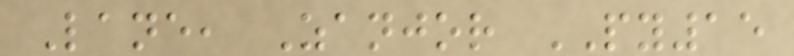Lane, Zanjor PY15
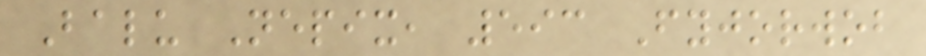Balu Nepix, 593 Fyjorwob
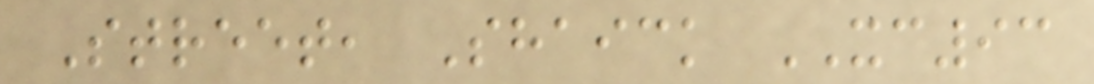Street, Shaick XC93
